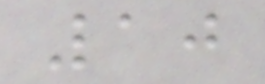10
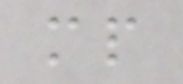mp
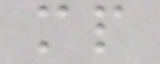mp
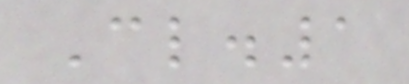Cl.1
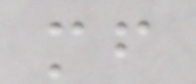mf
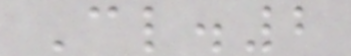Cl.2
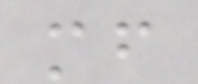mf
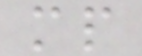mp
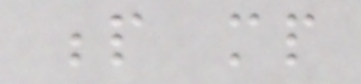p mp
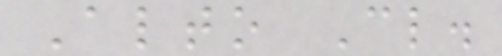Alto Cl.
